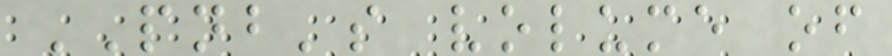PNB's volume of
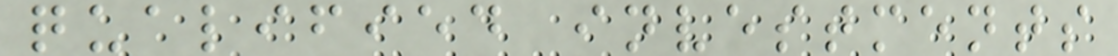qualified investments
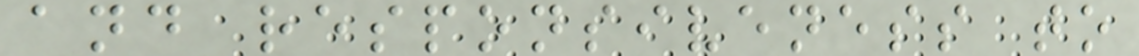and responsiveness to
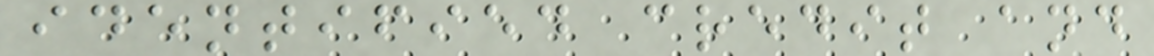identified credit and
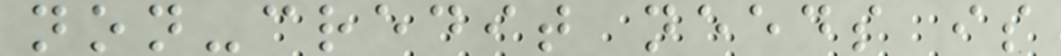non-credit needs is
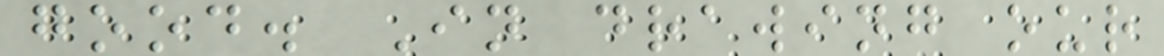good. In drawing our
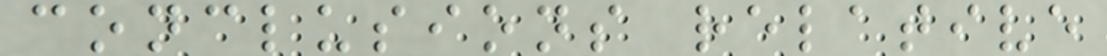conclusions relative
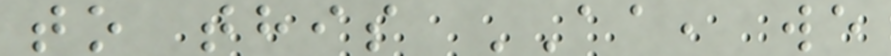to this AA, we
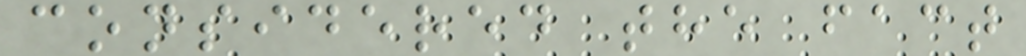considered the fact
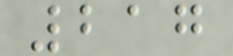217
